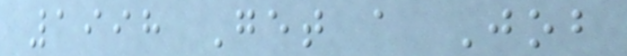1998 Get a Job
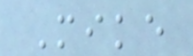Mike
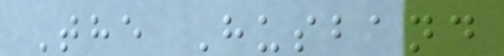The Husband
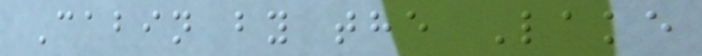Cabin by the Lake
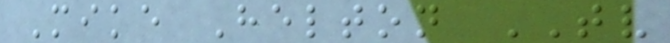Mike Helton TV
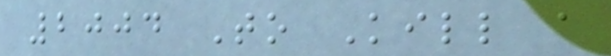2004 To Kill a
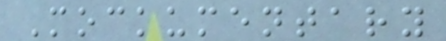Mockumentary
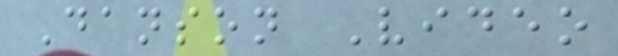Danson Video
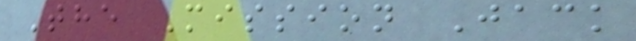The Mission Jack
